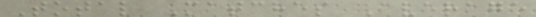Total Matches Average
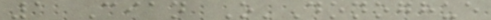1 Cian O'Donoghue
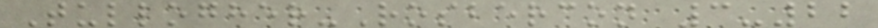Tullogher-Rosbercon 3-22
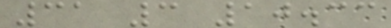31 3 10.33
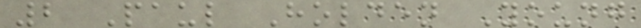2 Paul Holden Young
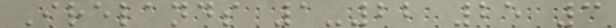Irelands 1-22 25 3
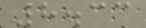8.33
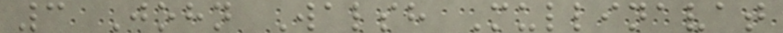3 John Walsh Mullinavat
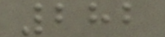282
